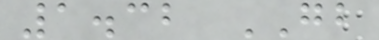1.32 GB
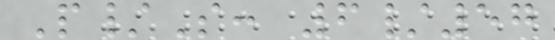P/S: 6/57
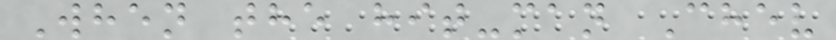When the hit-man Chev
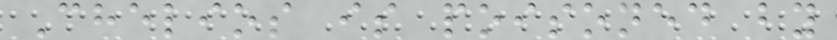Chelios is poisoned by
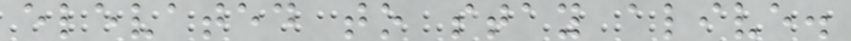elevated to stay alive.
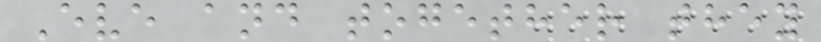Eve and together they
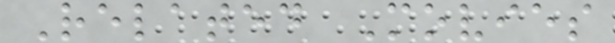Related Movies
